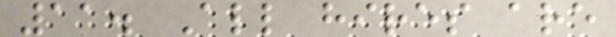11. All hires are
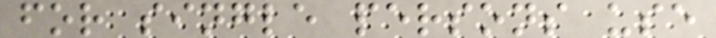for single persons use
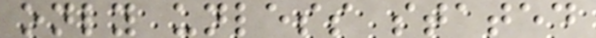only unless stated
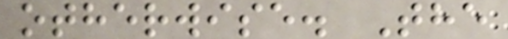otherwise. The
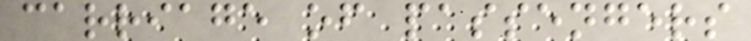carriage of passengers
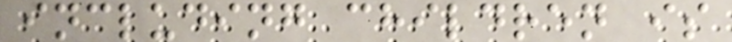including children is
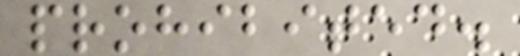prohibited.
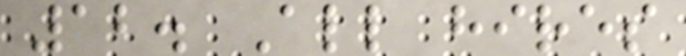12. All hires
